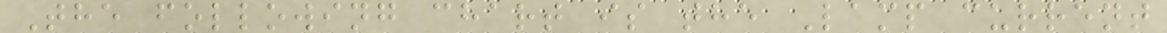The following chart is the Lamp current
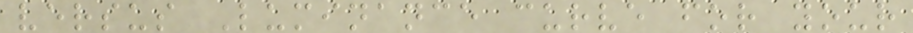versus Luminance curve for your
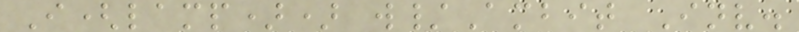I(lamp)) w/Ambit Inv.
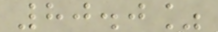80.0%
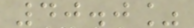40.0%
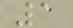1
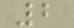2
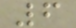6
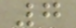7
